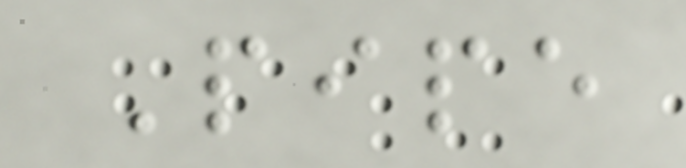Pipe
